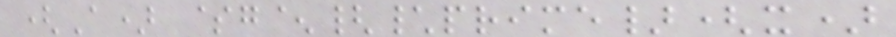(A) $g^{\prime}(x)
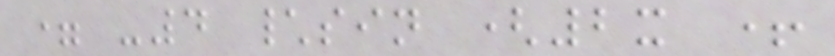= -4 \sin (2x +
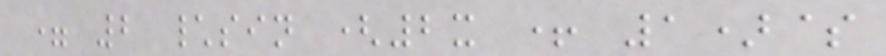= 2 \sin (2x + 1)$
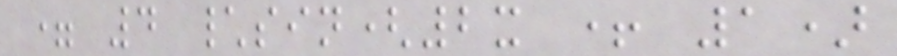= 4 \sin(2x + 1)
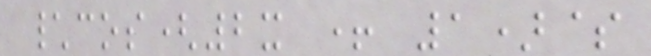\cos(2x + 1)$
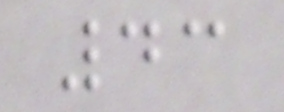43
